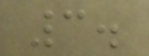3.
